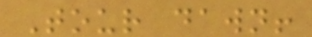Tour dawn!
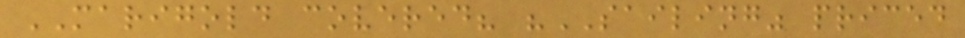MARIGOLD covered? "SAILING" priced
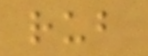rub
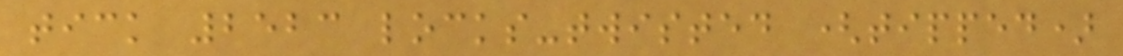tick 2523 locks-twisted (tipped)
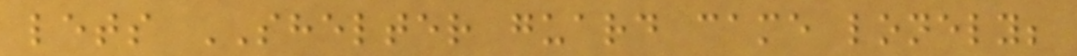lets SHELTER guard came lonely;
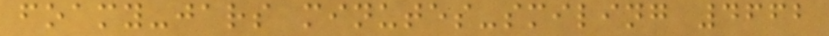foamy-jars minutes-smiling 4662
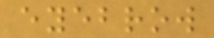eyebrow
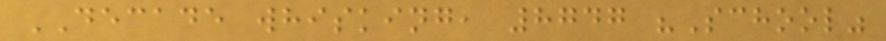DECADE whisking, 8747 "School"
